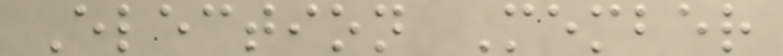Election Member
